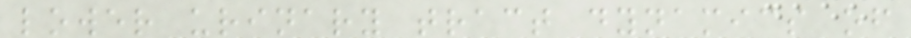lower urinary tract dynamics of
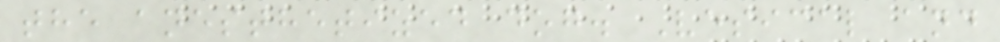the anesthetized dog. Vesical and
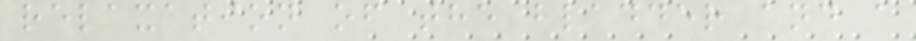relaxation of the bladder and a
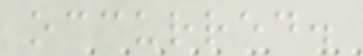occurred.
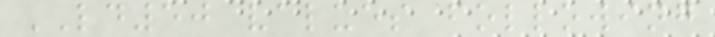LD50 values following
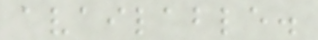available.
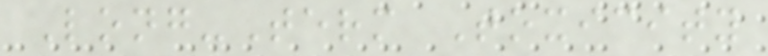Long-Term Toxicity
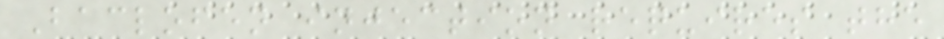Baclofen injection requires the
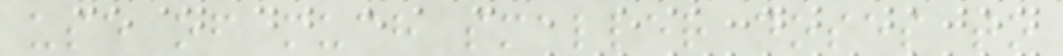use of much smaller doses to
